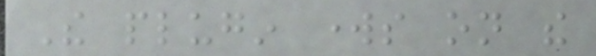The plugin works on the
